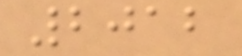2012
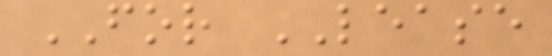FOR LEASE
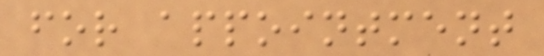for appointment
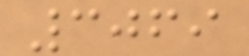3069
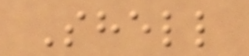Shell
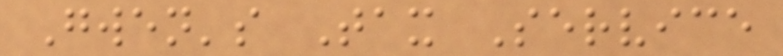Gwen's Tax Service
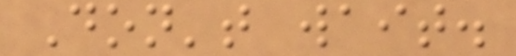Don't wait.
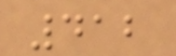412
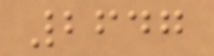2647
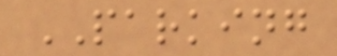PARKING
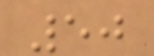50
